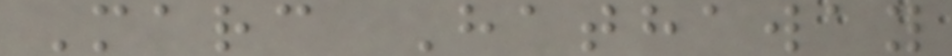Marc Hathaway
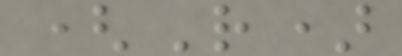(R)
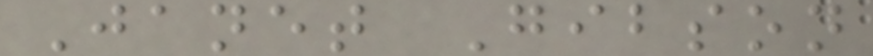Janet Gibson
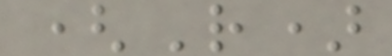(R)
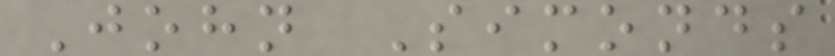John Simonds
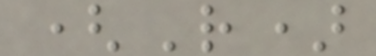(R)
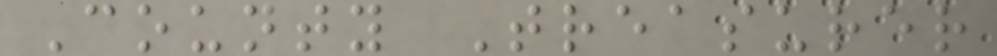County Treasurer
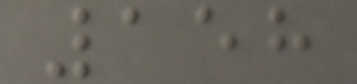158
